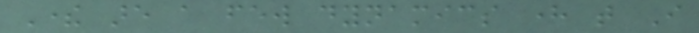There are a few dynamics here that I
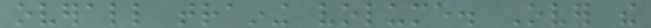overall training volume. Over the
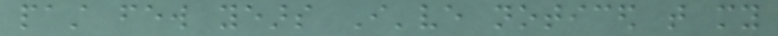past few years I've noticed that my
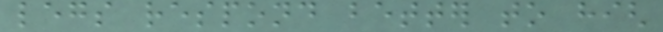legs respond better to high
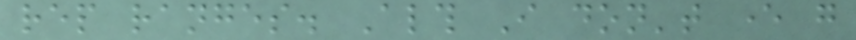rep ranges. Although I don't ever go
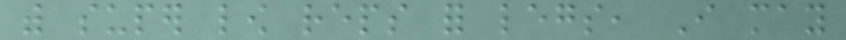with super low reps for legs, I may
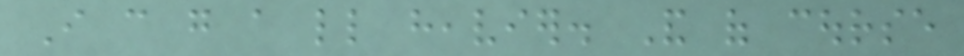I can go a little heavier. And of course
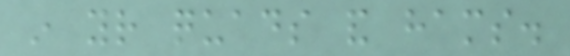in your quads and hams.
